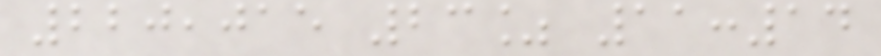220,015 23% 11:14
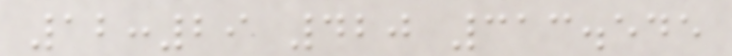12:29 420 313.545
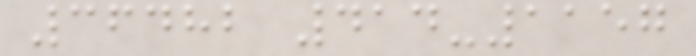36482 414-1157
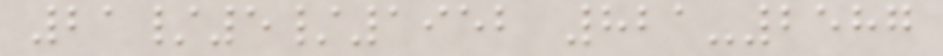21/5/1952 821-2587
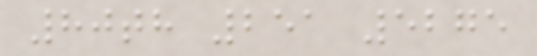80th 251 5275
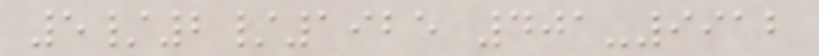5/2/1925 401-9912
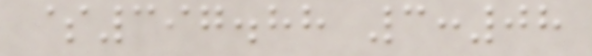$397.88 3:08
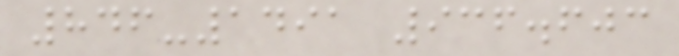846-1491 936.603
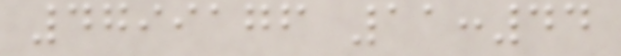4799176 11:44
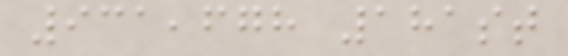931,678 181st
